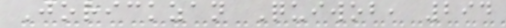Jorickzan Quiwob, 294
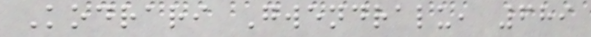Kodrari Gwendralu, 689
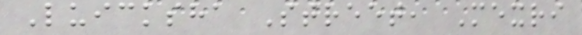Luicksha Street, Mexri
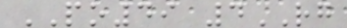PO49 4RG
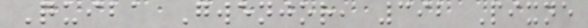Quiba Gwenjor, 392 Pixne
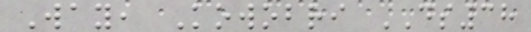Way, Kowobri DS38
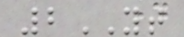2YT
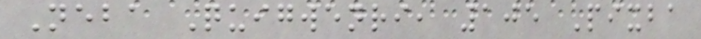Neba Quigwenri, 105 Pixba
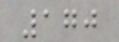170
